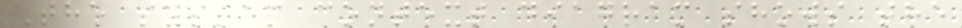The system context diagram shows the
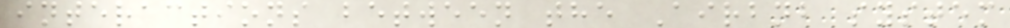interactions between the Airbnb system
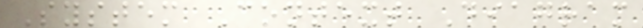System Context Diagram
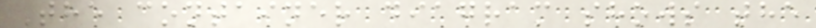The container diagram shows the
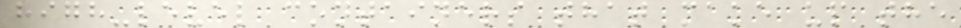high-level containers that make up the
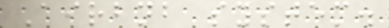Airbnb system.
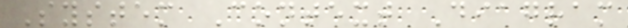System Context Diagram
